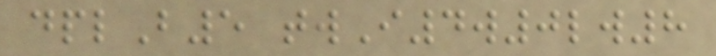dplB5 twI4w0lw8
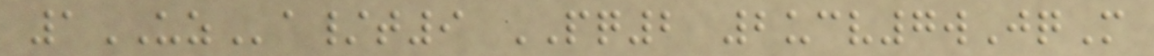1UZa/t9 PQ2 2ucv7wJqM
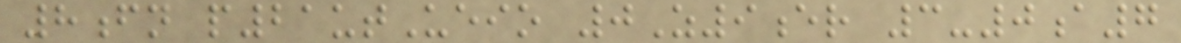8fn p21utUeio 0Z9er 3-0a7
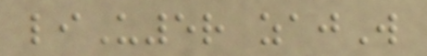liU5r zajW
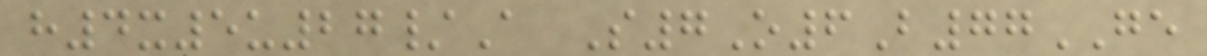h4x5u27/A S7O6B77GE
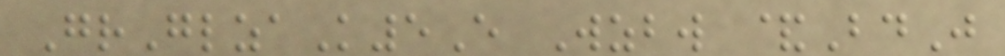GrGlzaK5E Wzbw &BdJ
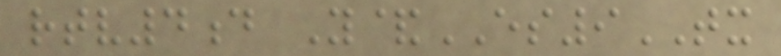rtv4d Y&ES9TX
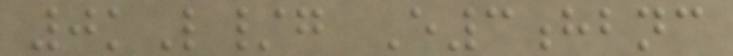0kL/g E3hbnc
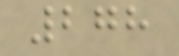278
